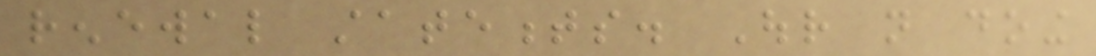renewal statements. Our not doing
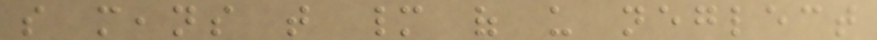so means that many of us neglect
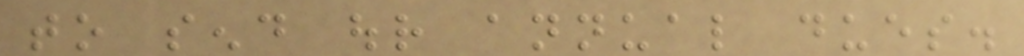to send our annual dues.
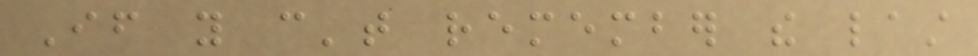If you can't remember the last
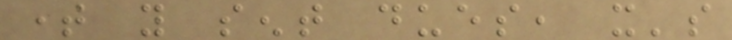time you sent dues, it's
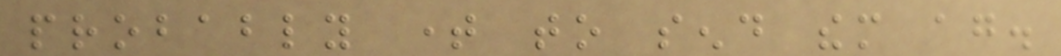probably time to send them again.
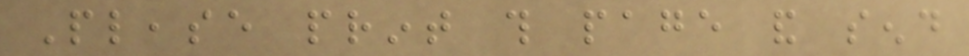Please print this page and send
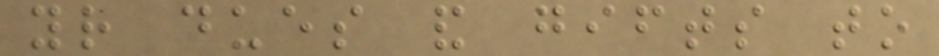your dues and gifts to
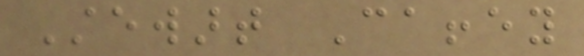Stewart Caffey
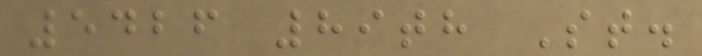5426 89th St.
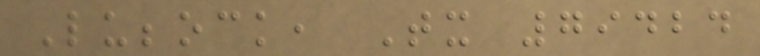Lubbock, Tx 79424
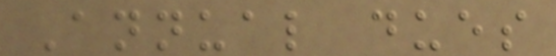Annual dues
